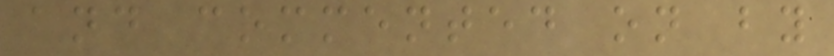and commented on by
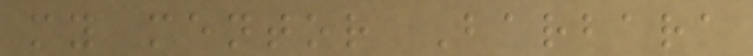my mentor Barbara
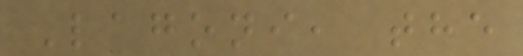Lagoni, the
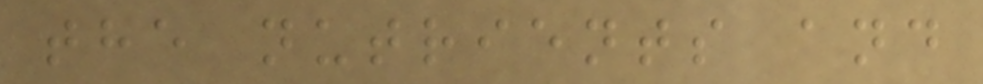the nutrients and
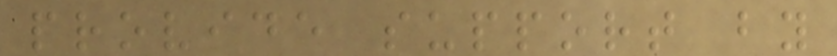provide support by
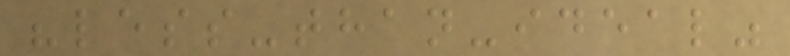"less-than-ideal"
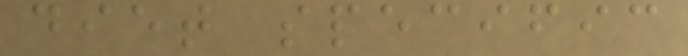diet specific
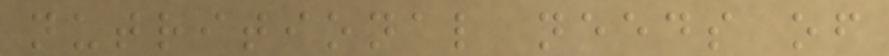nutritional needs of
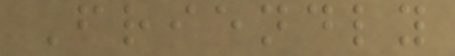Friendly
